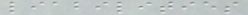liabilities
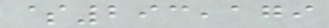$293,179
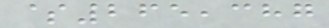$265,387
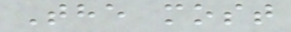The most
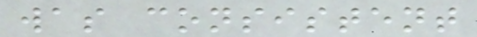was consistent
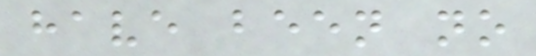have been no
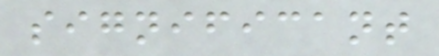significant
